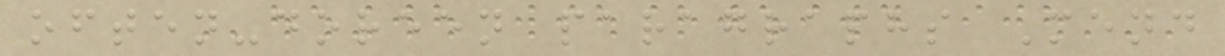often-doreen paragraphs Mend
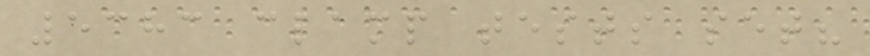5383 clamp tests set?
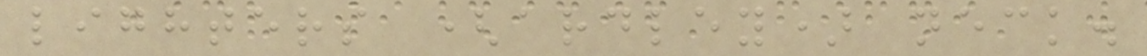lighters (ardley) neck.
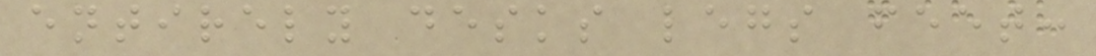entirely desks legs feet:
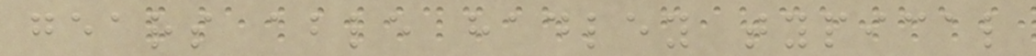gears able hadley typical
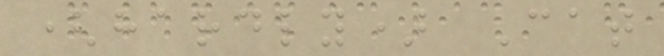(hardly) Cat
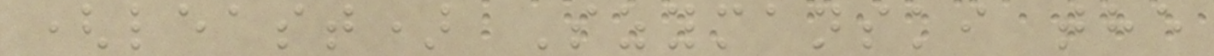(least) Szymanski the
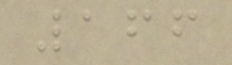166
